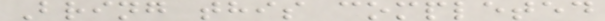Bring this completed
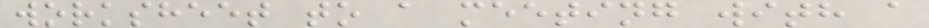worksheet to a meeting with a
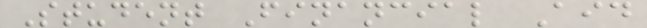Student Financial Aid
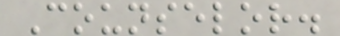Counselor.
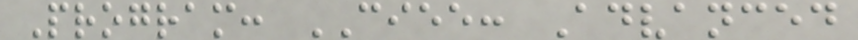Program: CIEE: Advanced
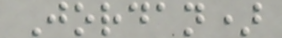Jordan)
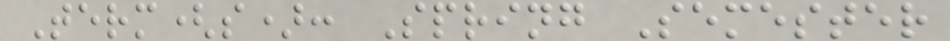Term(s): Spring Semester
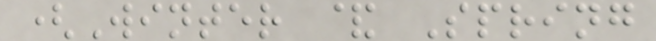(Winter & Spring
